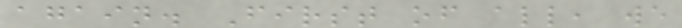again. First of all, we
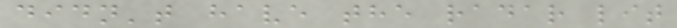didn't have the radar lit
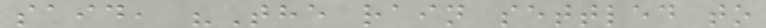said, "The rain settled to
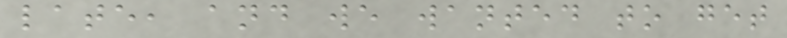late, and we wanted to get
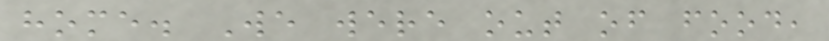home. We were out of food,
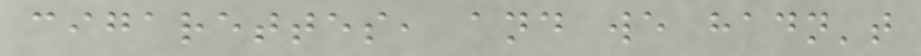cigarettes, and we hadn't
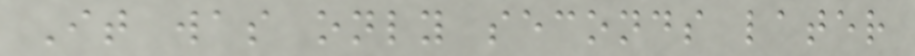It was only seconds later
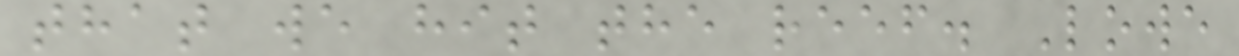that we hit the reef. Lowe
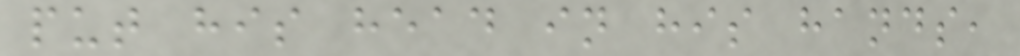put his head in his hands,
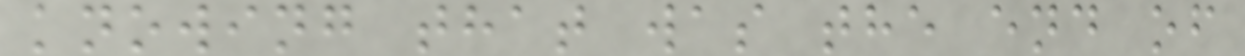knowing that was the end of
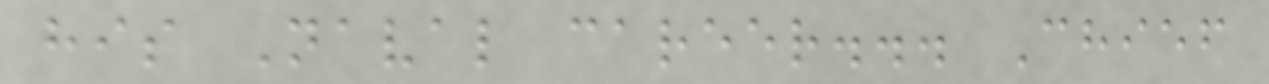his Naval career... Chief
